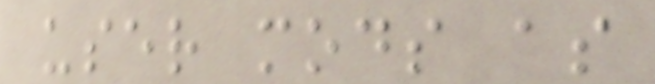user mods as
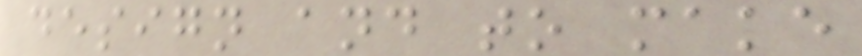design and to make
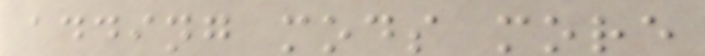adding mods more
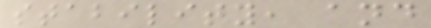stability, and
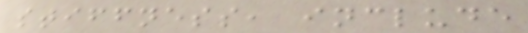stiffness, include
